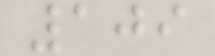109
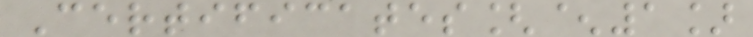Certificates[^1]
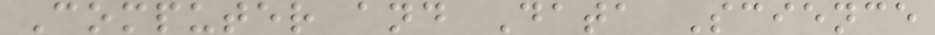Computer and Data Science
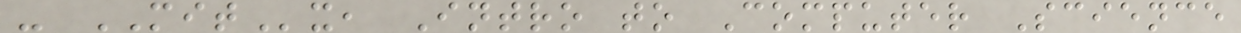- MITx, Intro to Computer Science
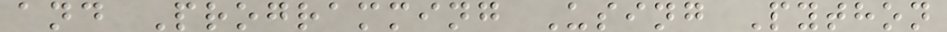and Programming Using Python
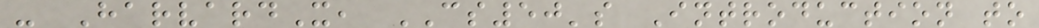- HarvardX, CS50's Introduction to
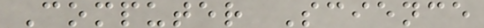Computer Science
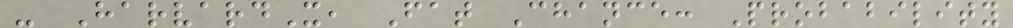- HarvardX, Fat Chance: Probability
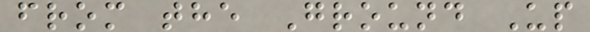from the Ground Up
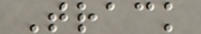Track
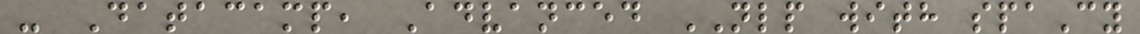- Datacamp, Advanced NLP with spaCy
